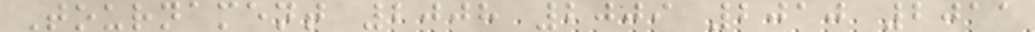Tournament 2008 2009 2010 2011
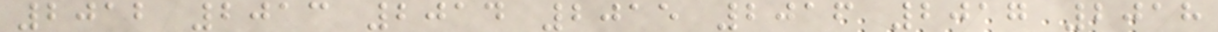2012 2013 2014 2015 2016 2017 2018
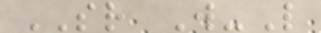SR W-L
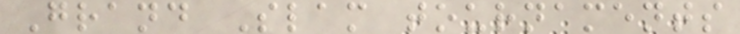Grand Slam tournaments
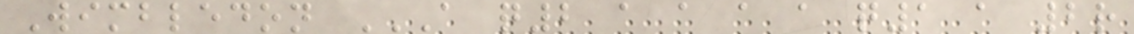Wimbledon A Q2 A A A A Q1 A 2R
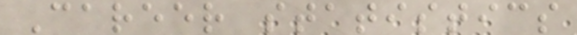Career statistics
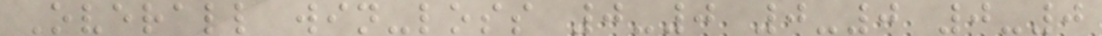Overall win-loss 0-0 0-0 0-0
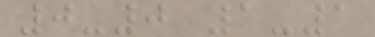0-0 1-1
